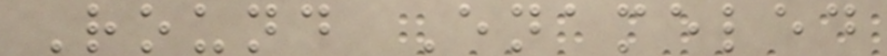Round Enameled
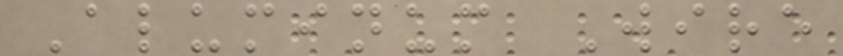Aluminum Wire
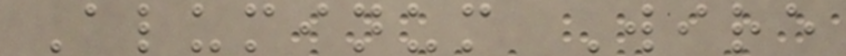Aluminum Wire
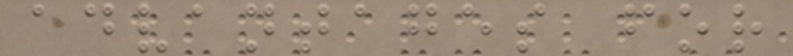advantages for
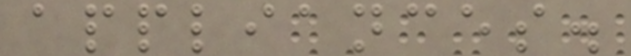appliances.
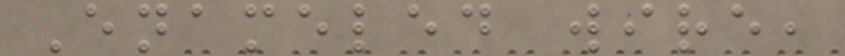Enameled wire,
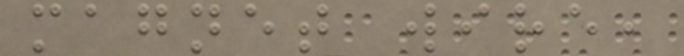magnet wire,
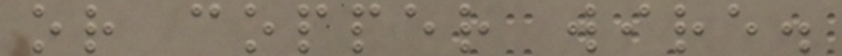or copper wire.
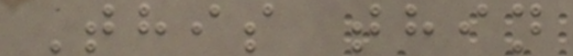This thin
